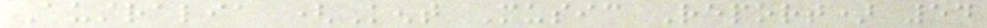Australia (Kent Music Report) 54
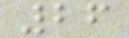26
